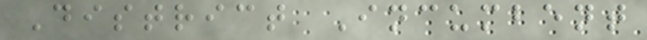District Incumbent
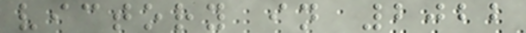victory in 2022
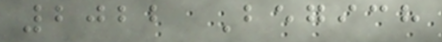2022 Begich
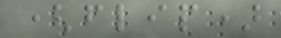(flip)
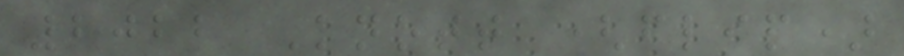2022 Knott (flip)
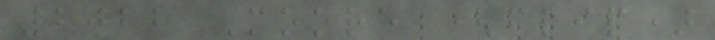2022 Moore (flip)
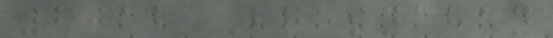2012 Bresnahan
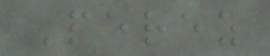Perez
